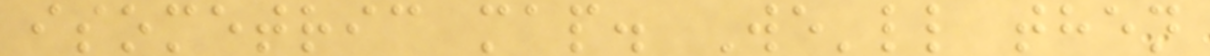isometric map. We'll then
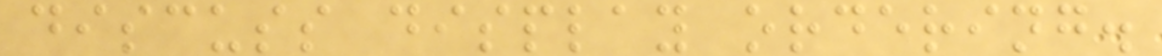discuss display ordering.
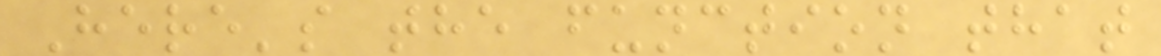Here's the function that
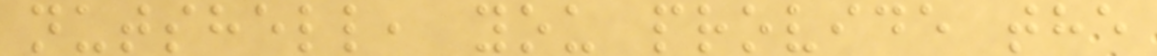nutshell, you provide the
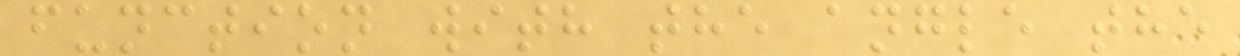function with the angle the
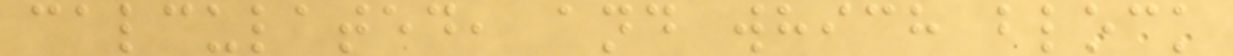calculated, and which block
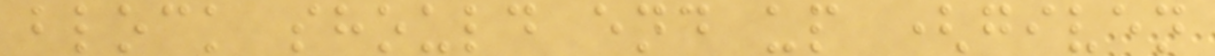block should end up (given
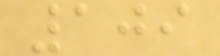109
